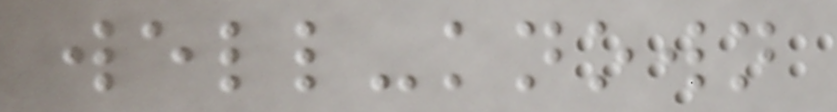well-known
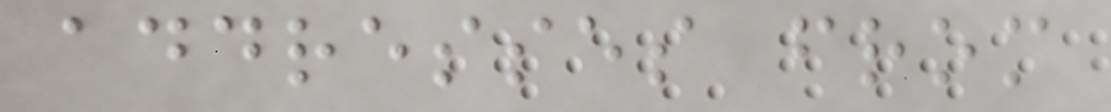addresses from
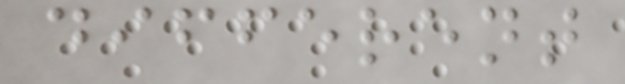different
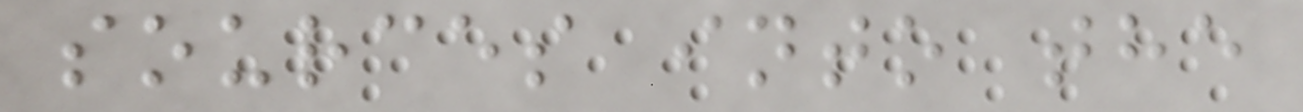sources into the
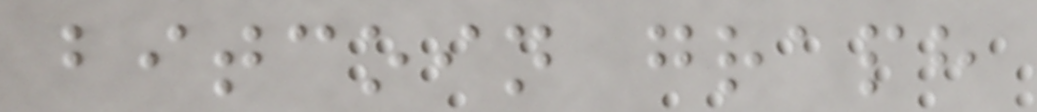bitcoin graph
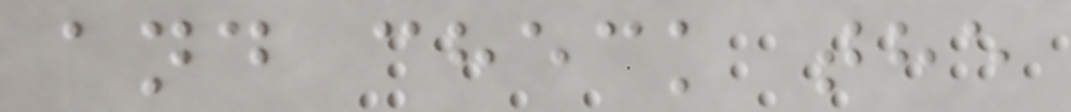and check the
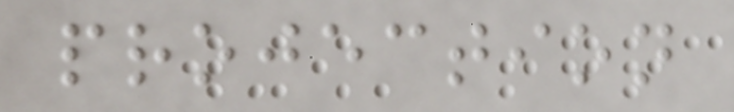projection
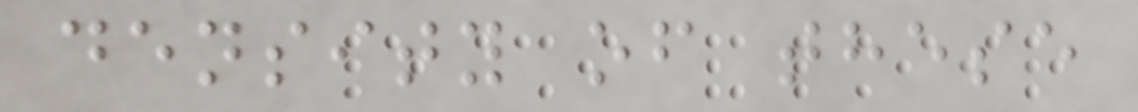density of these
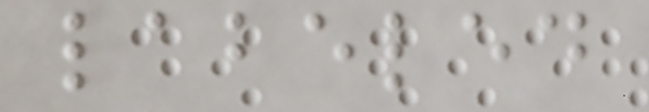labeled
